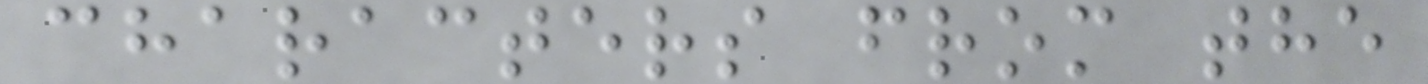characters from the
